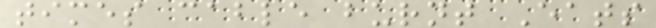times cable burnt Eats
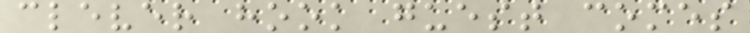clever hook guest comes
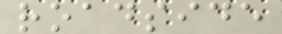roadside
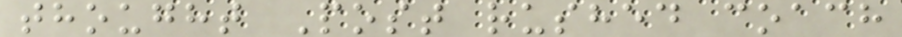thought Post rushed coach
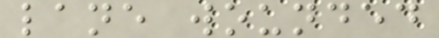lane wounded
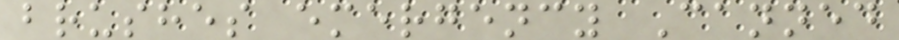brushes emergency Canned
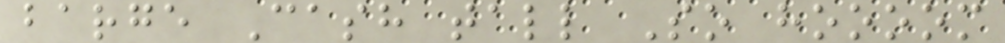barge Cash tall So hoooom
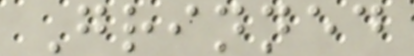Grinned
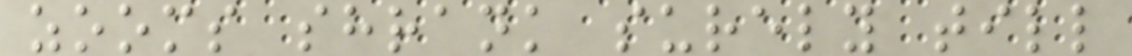zooms shrank surely till
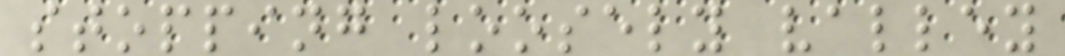stopping loosely valley
